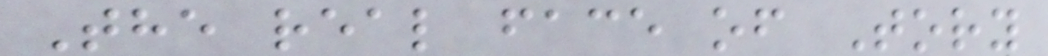The real face of Tory
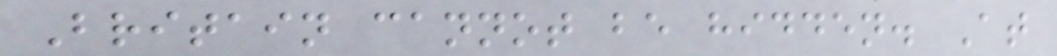Britain cannot be hidden. At
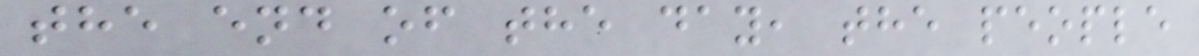the end of the day, the people
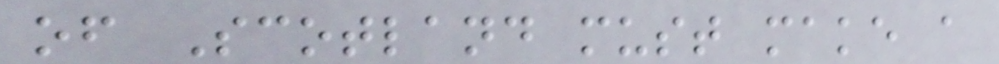of Scotland must make a
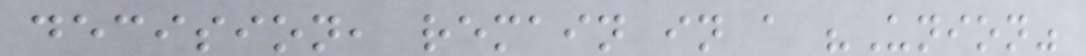decision, remain in a "Union"
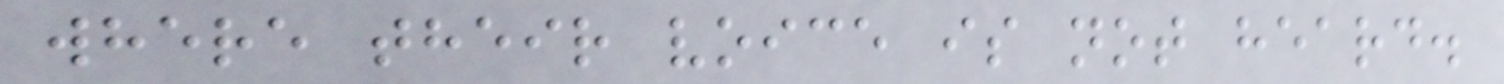where their voice is not heard.
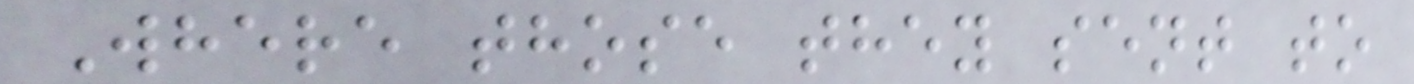Where those they sent to
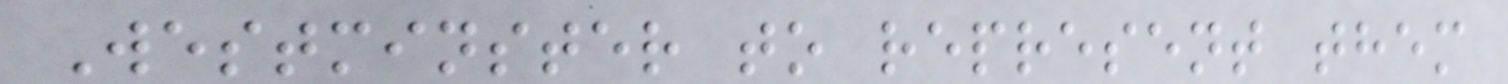Westminster to represent them
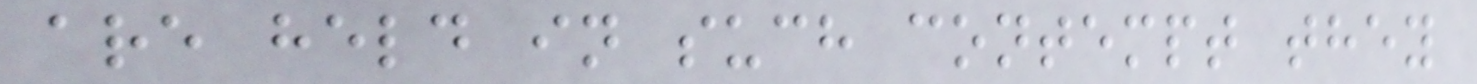are held in such contempt they
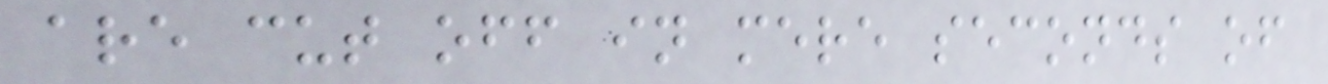are cut off in mere seconds of
